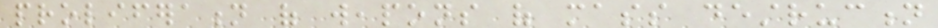proliferation of weapons of mass destruction
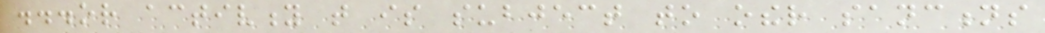...or activity that is subject to other sanctions
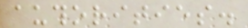authorities.
